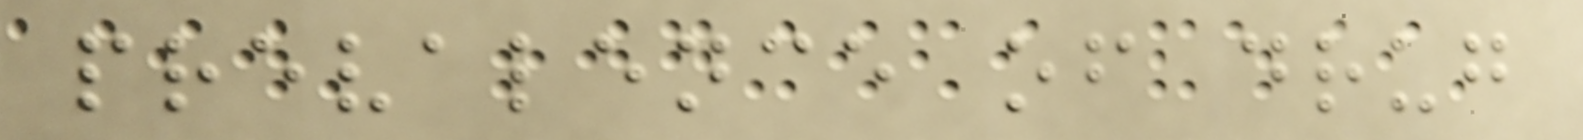prevalence of drug
